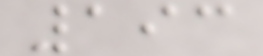193
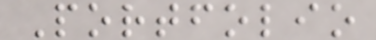Portfolio
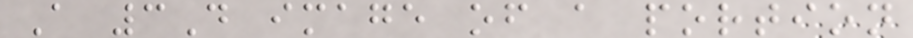A 3D image of a portion
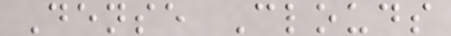Dense Clouds
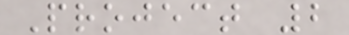Project 2
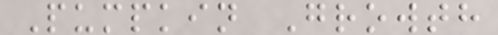Pumpkin Growth
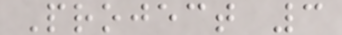Project 3
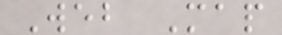Web Map
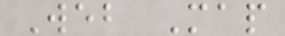Web Map
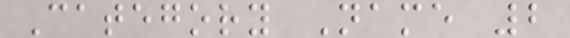Category Name 2
